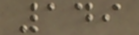149
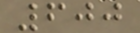600
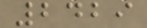2429
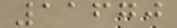11670
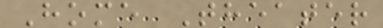Home Theater
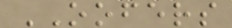OOFERS
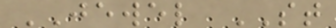JEWEL ST
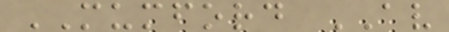MUMFORD AV
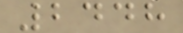2448
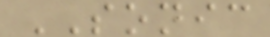SONIC
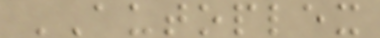AUTOPLEX
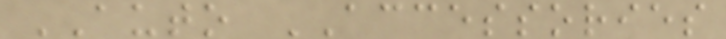AUTO ACCESSORIES
